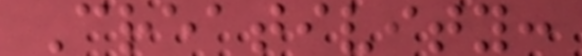Creativity:
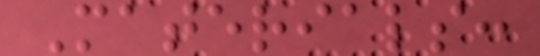Materials:
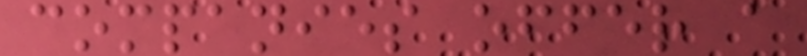companies offer a
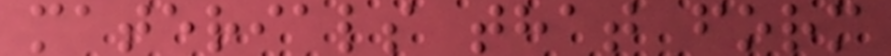materials that form
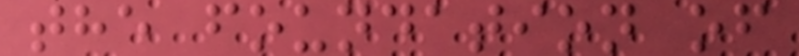the foundation of
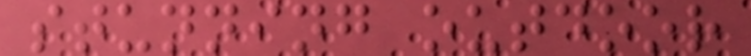stunning outdoor
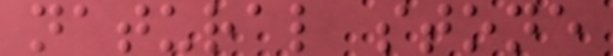natural stone
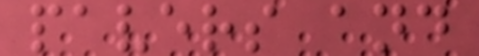pavers and
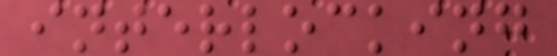interlocking
